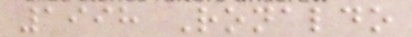1998 Ronaldo
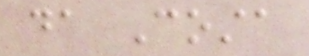da Costa
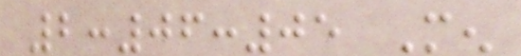2:06:05 Men
